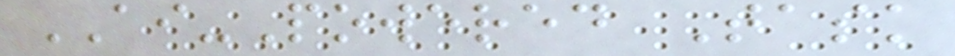AI-Powered Task
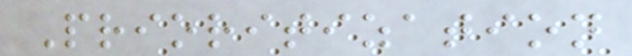Prioritization
